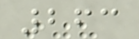263
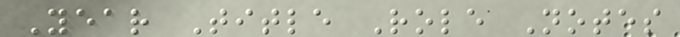Year Title Role Notes
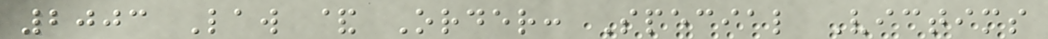2003 Law & Order: Special Victims
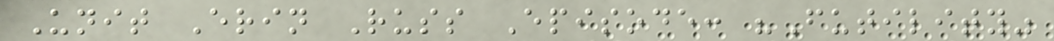Unit Erin Russ Episode: "Futility"
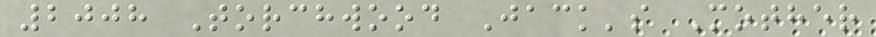2008 Torchwood Jack's Mother
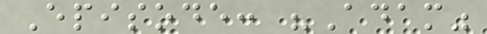Episode: "Adam"
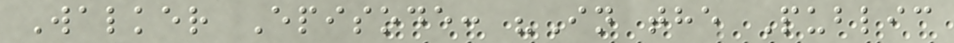Walker Episode: "In the Public
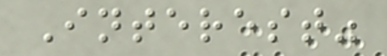Interest"
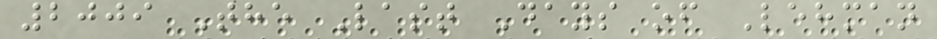2009 The Last Days of Lehman
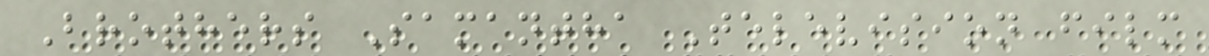Brothers Samantha Television film
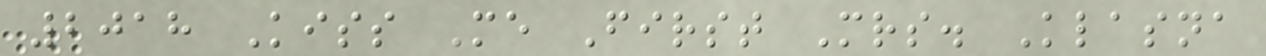2018 Kiss Me First Mrs. Klasna
